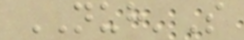NUH'S
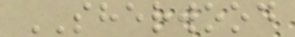SHERWOOD
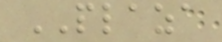PLAZA
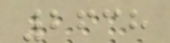2638
